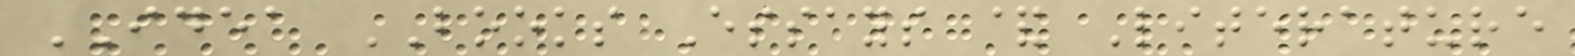IDEA BOOKS Essays & Literature
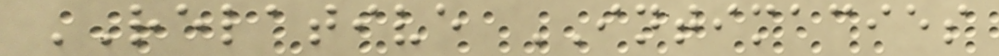RELATIVE INTIMACIES
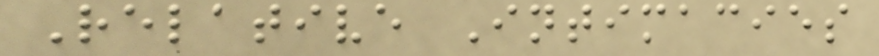Relative Intimacies
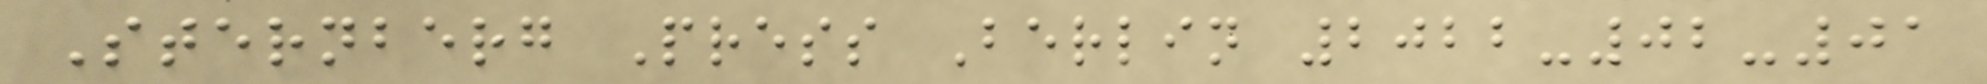Sternberg Press Berlin 2022-02-01
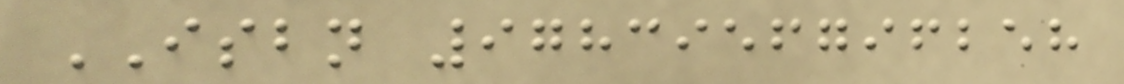ISBN 9783956796258
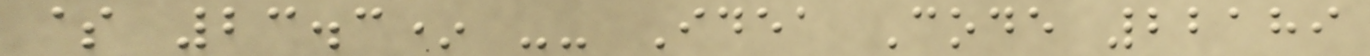$ 23.3* -- Idea Code 22189
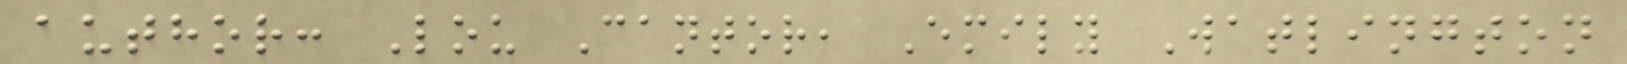author: Lou Cantor, Emily Watlington
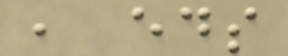, eds
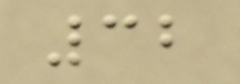32
